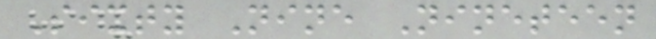Sixty Nine Nineteen
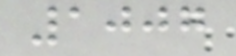1007
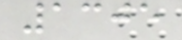1305
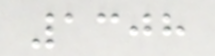1308
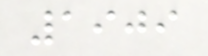1909
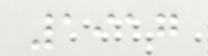1917
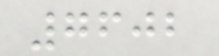7602
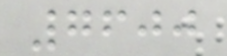7600
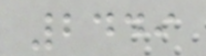2449
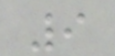9
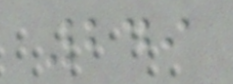249
